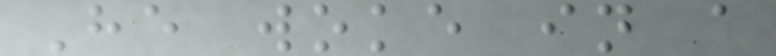He woke in a
